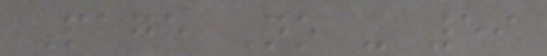Page No - 59
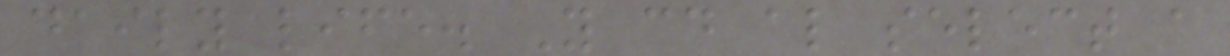daily life. You could also select a
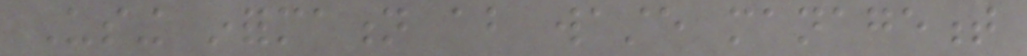Using information about waste management
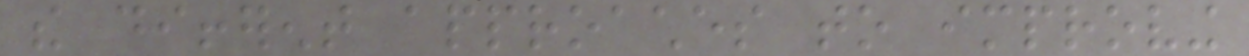the different approaches to improving
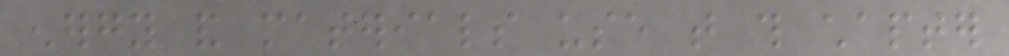energy and materials use that this chapter
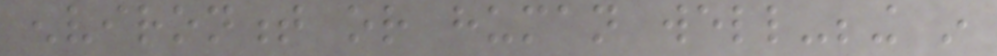environment or human well-being in
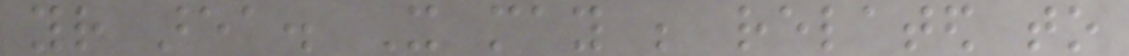your area. It may be related to
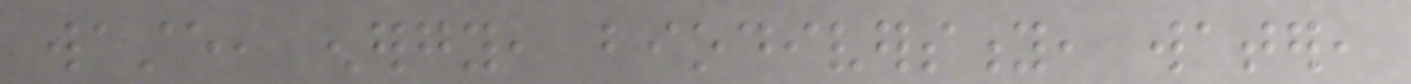waste, energy, biodiversity, water,
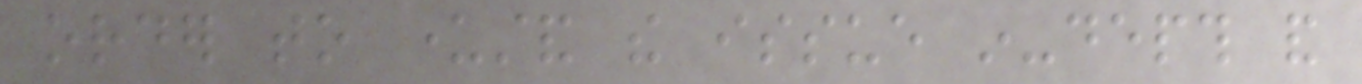order to understand the issue in-depth and
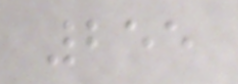255
